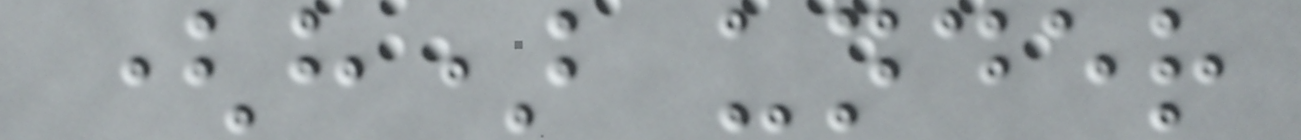(h) under
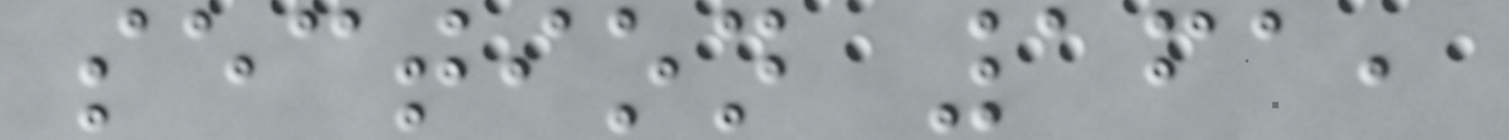section 161,
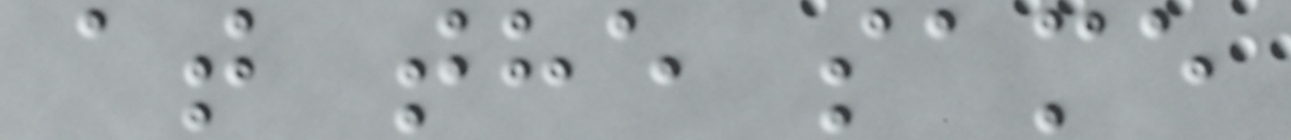at the same
